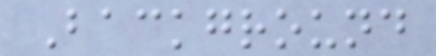Background
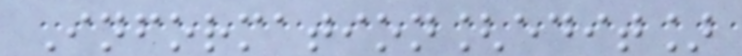Information[edit]
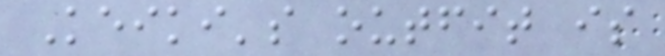Keiki's outfit is
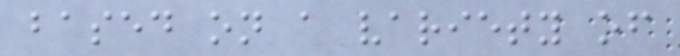based on a variety of
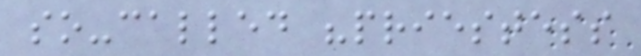so-called "priestess
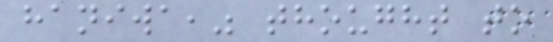haniwa," thought to
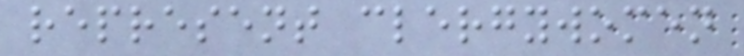represent clergywomen
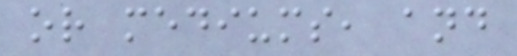or mediums, and
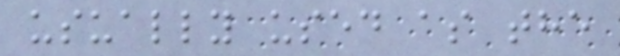usually used as the
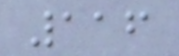116
